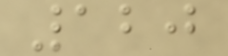120
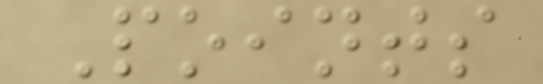Points
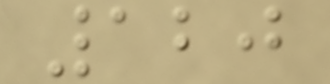120
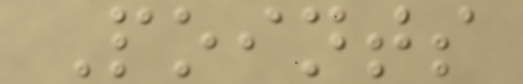Points
